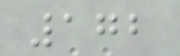172
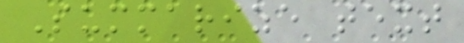Summarize text
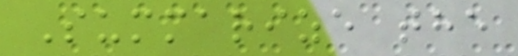Summarize the
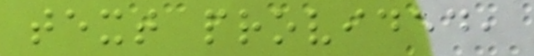text provided,
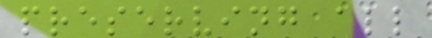preserving all
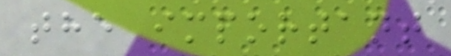the important
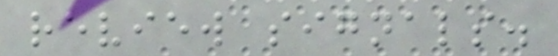review signals.
